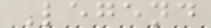Legend
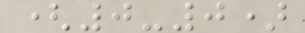(0-0)
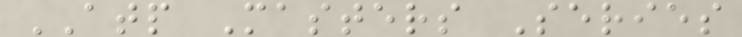ATP Masters Series
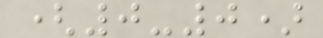(0-0)
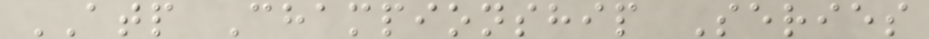ATP Championship Series
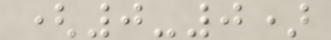(0-0)
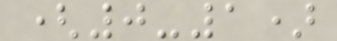(0-1)
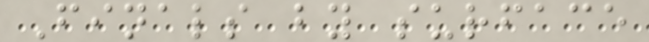Finals by surface
